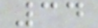34
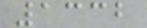1332
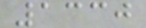1330
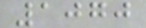1070
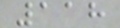118
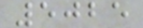5025
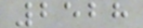2528
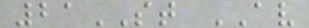21ST AV
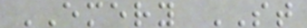EMERY ST
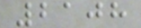2108
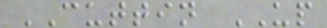CUTTIN UP
